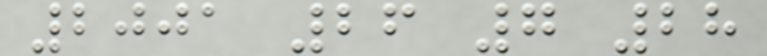2001 26 7 28
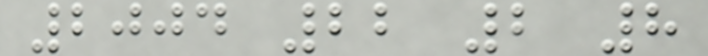2004 22 2 8
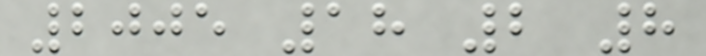2005 18 2 8
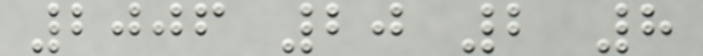2006 20 2 8
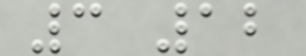3 12
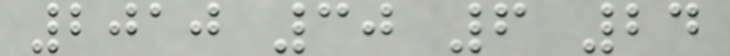2010 30 6 24
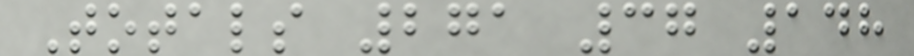Totals 271 37 148
